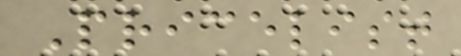Pricelist
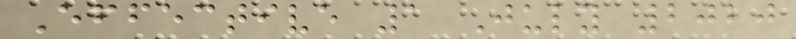Effective 1 July 2020
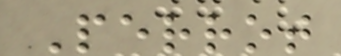Perrot
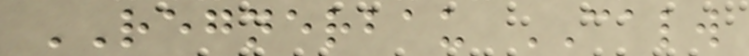REGNERBAU CALW
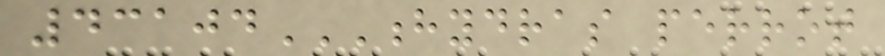43104HYDRAS PERROT
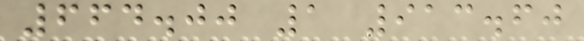664.00 1 913.60
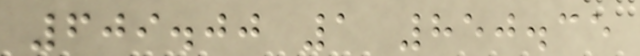609.00 1 850.35
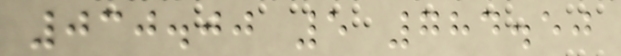030.00 5 784.50
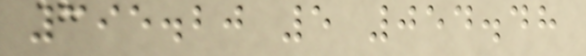395.20 5 054.48
